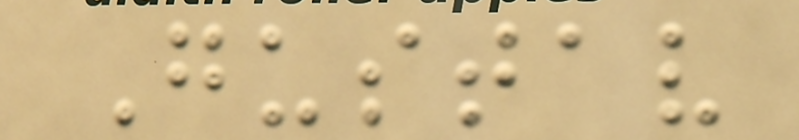Gustav
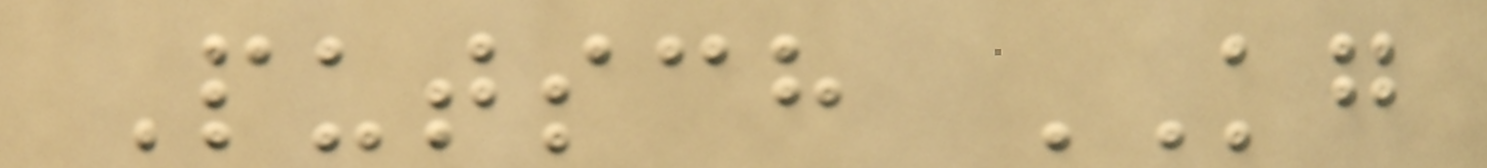Putsch KG
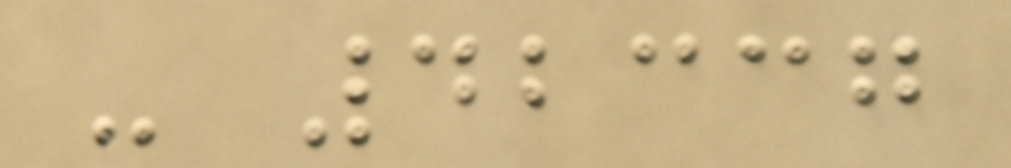- 42337
